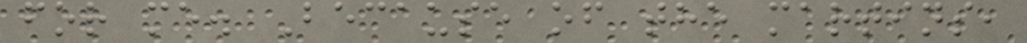for me. Because of the martins,
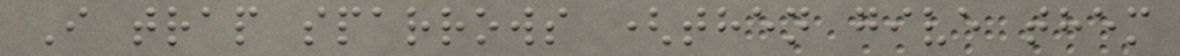I trap sparrows (then give them
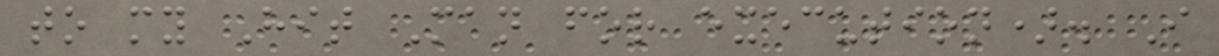to my Hit Man for execution). I
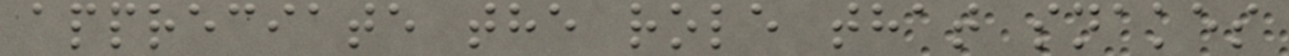appreciate the role that snakes
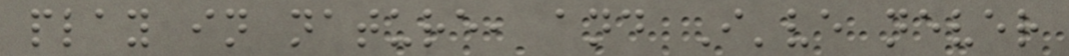play in nature, and I've never
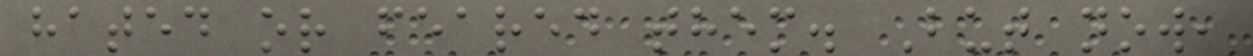hated or feared them. But now,
